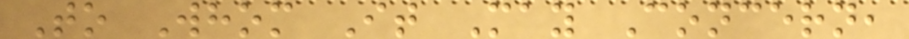To Whom It May Concern,
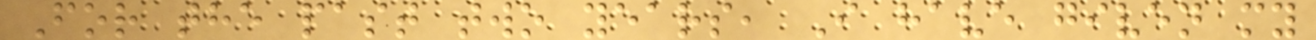For the past two years, I have given my
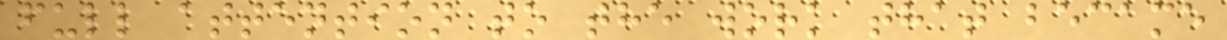full attention to the work that became
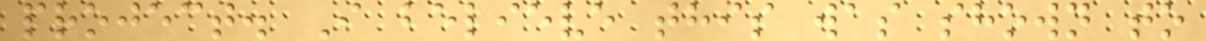project. I believe this was shown to
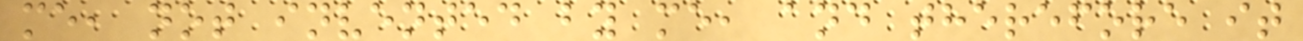me, not invented by me, and therefore it
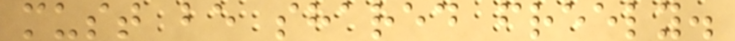must be shared freely.
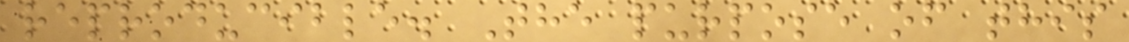reproducible. The purpose of this
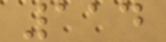114
